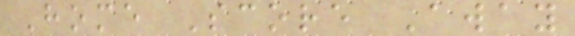Home Score Away
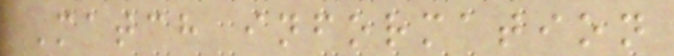Match information
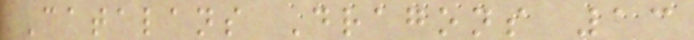Catalans Dragons 13
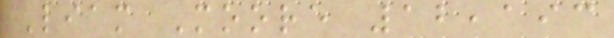Liam Moore 12,193
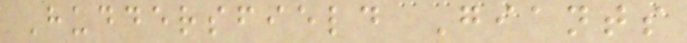Huddersfield Giants
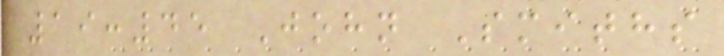19:45 John Smiths
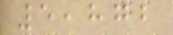5,872
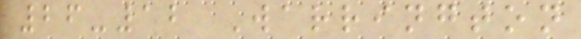26-12 Warrington
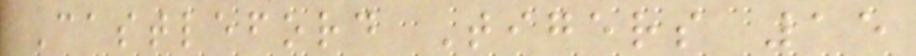Castleford Tigers 15
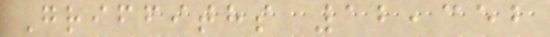Griffiths 12,352
